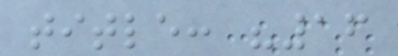title: "16
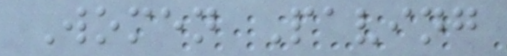Women Paving
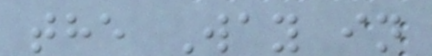the Way in
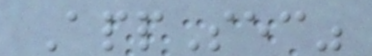AppSec"
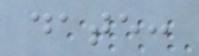date:
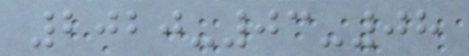2020-03-08
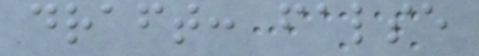draft: false
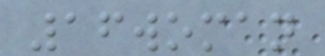16woman
